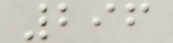296
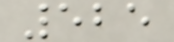525
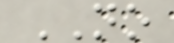NO
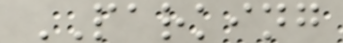PARKING
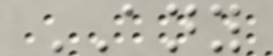ANY
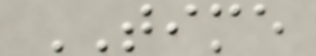TIME
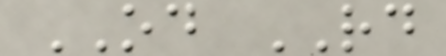OD RD
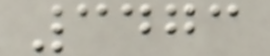3473
